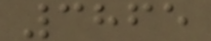3865
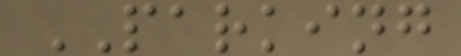PARKING
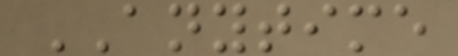ANYTIME
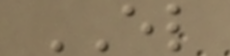EL
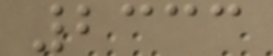2333
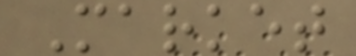Market
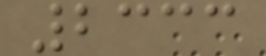2333
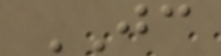JC
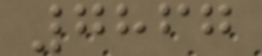7867
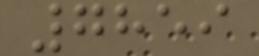7859
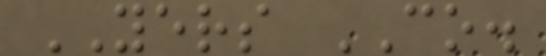YERS CO.
